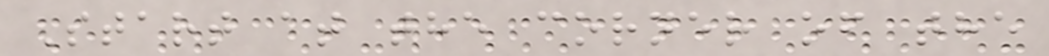Start at the corner of the
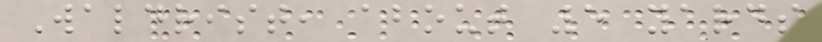Waldrist, about 5 yards
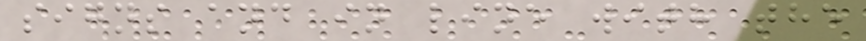signs and in line with the
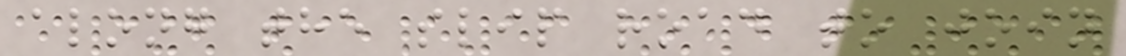along the slip road to join
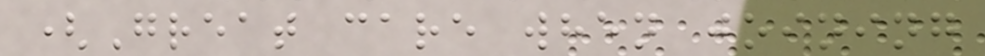(Great care when joining
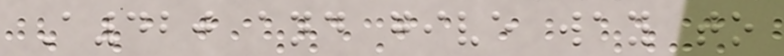A420 and give way to
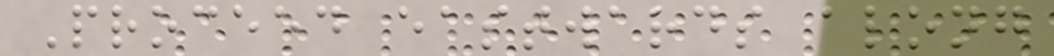Proceed eastwards along
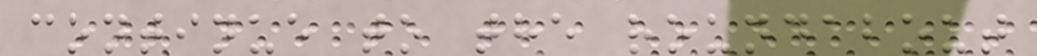continue to the roundabout
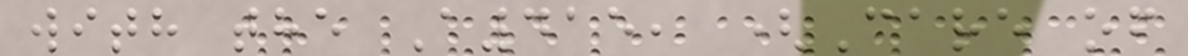with the A415, (Care of
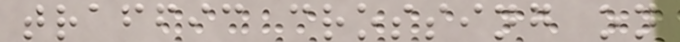traffic crossing on
